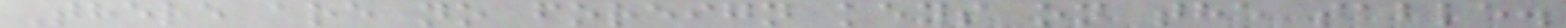There are no foreign keys on the table.
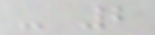- 2
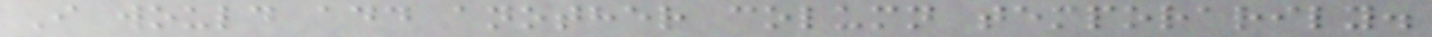I would add another column temporarily.
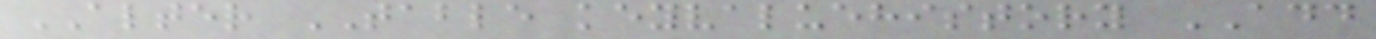ALTER TABLE keyvaluehistory ADD
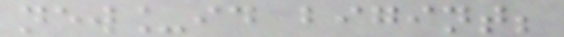new_id bigint;
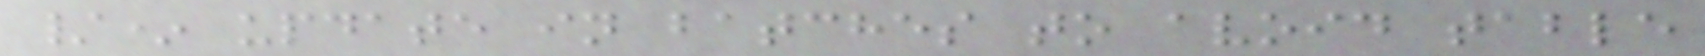/* update in batches to avoid table
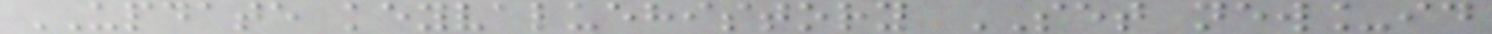UPDATE keyvaluehistory SET new_id
